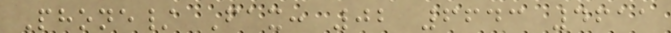Phone/ Fax: 02 6643 4611
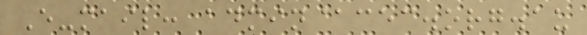E-mail: admin@cec.org.au
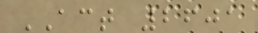ACT 2601
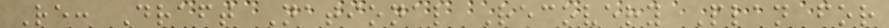Re: Draft National Recovery Plan for
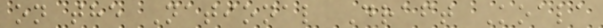on the National Draft Koala
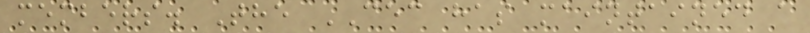members. The CEC has maintained a
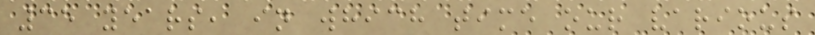35 years, in which time our various
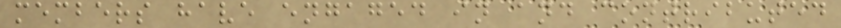members have engaged in and contributed
